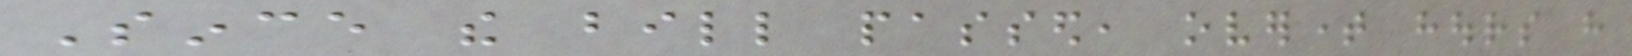Since the bill passed, overtime hours have
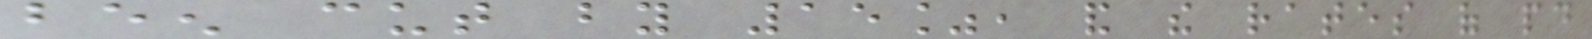been cut by 15%, and the rates of paid
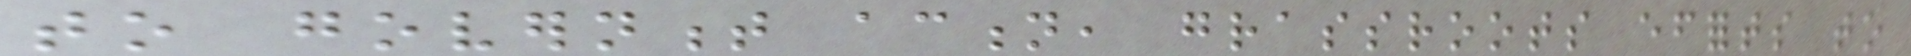to government action, grassroots efforts to
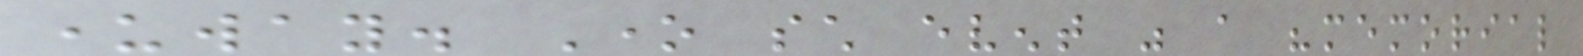underway. One such event was a "memorial
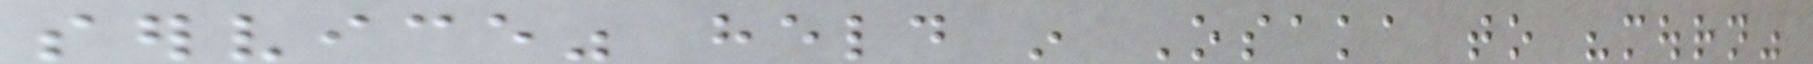service" held in Osaka to "mourn"
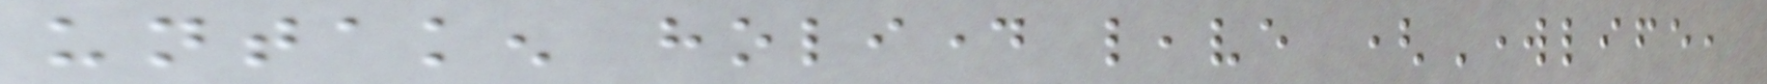untaken holiday leave (Worklife,
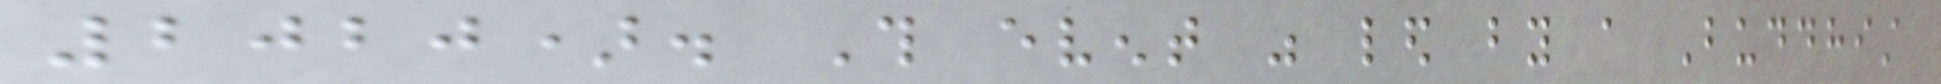2020). This event was led by a Buddhist
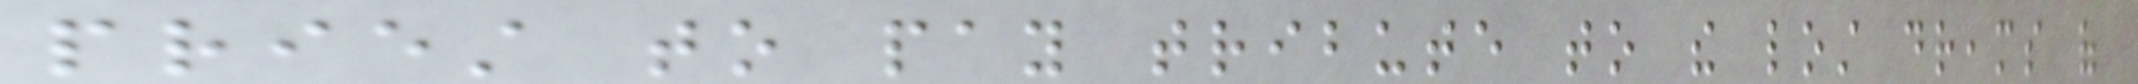priest to pay tribute to the lost dreams of
